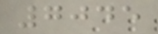7045
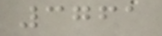3761
